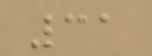31
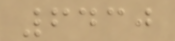6430
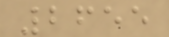2655
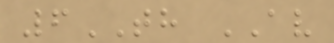6TH AV
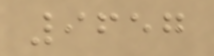9657
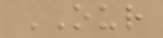OUR
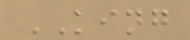KING
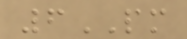6PM
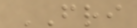FRI
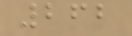262
